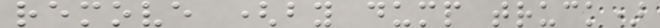remove (by dump truck)
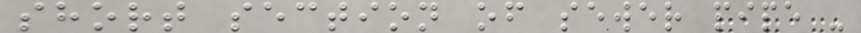short section of sewer pipe -
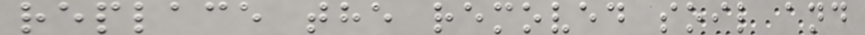replace the removed soil and
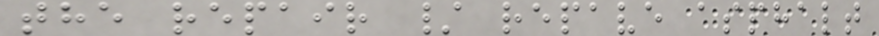the repair / repave asphalt
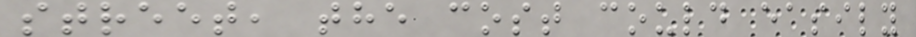street, the cost could easily
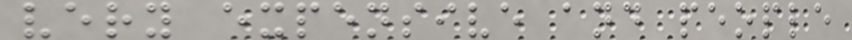very expensive and people
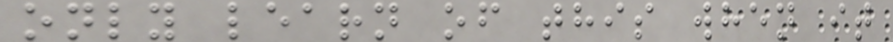only learn of this when it
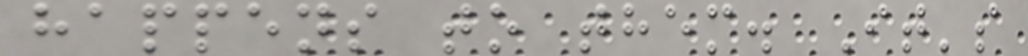happens to them. It's
